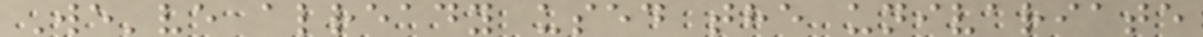We've already used the univariate
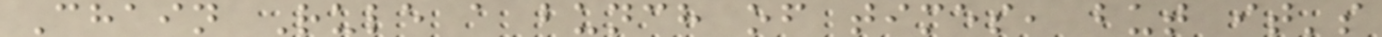Chain Rule a bunch of times, but it's
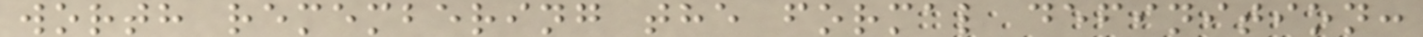worth remembering the formal definition:
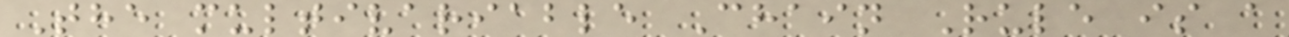The multivariable Chain Rule is a
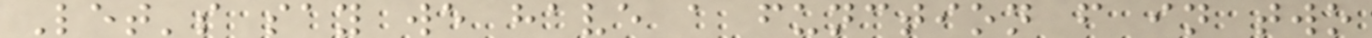Let's say we have a function f in two
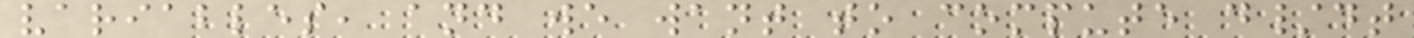variables, and we want to compute d/dt
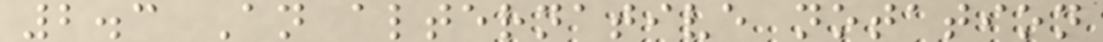2.3 An alternative notation
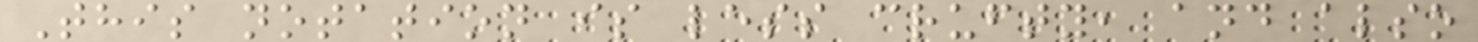This notation is less crufty, and also
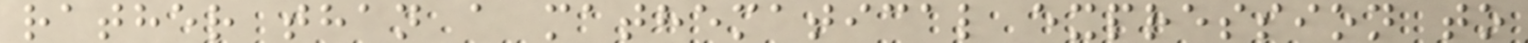rather than a mathematical expression to
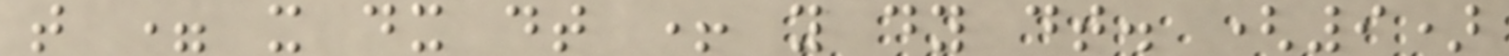t = x dx dt + y dy dt. (9)
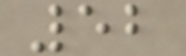52
